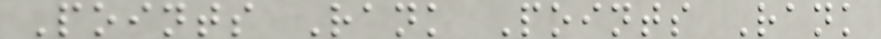Points Rank Points Rank
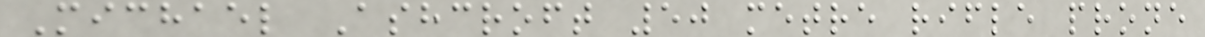Michael Ashcroft 50 metre rifle prone
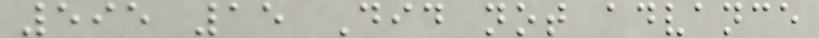595 15 Did not advance
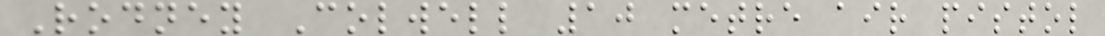Rodney Colwell 10 metre air pistol
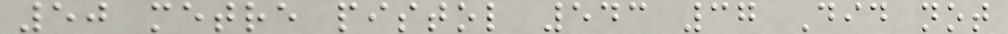50 metre pistol 543 37 Did not
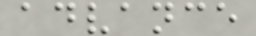advance
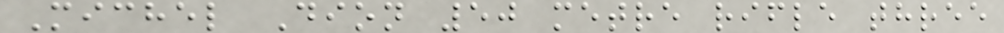Michel Dion 50 metre rifle three
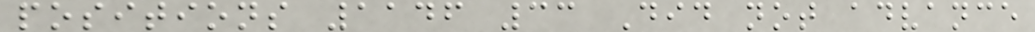positions 1146 33 Did not advance
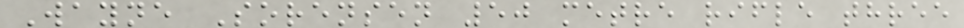Wayne Sorensen 50 metre rifle three
